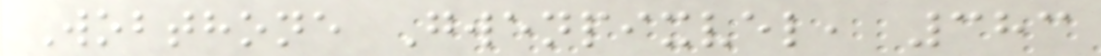Wobthone Gwenpixvel, 383
